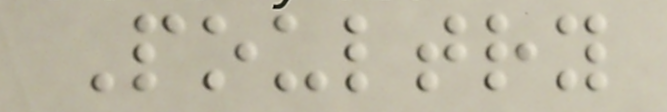Poultry
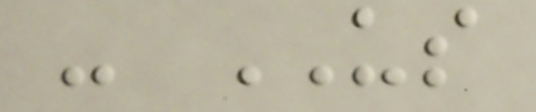- US
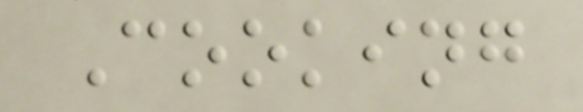Cooking
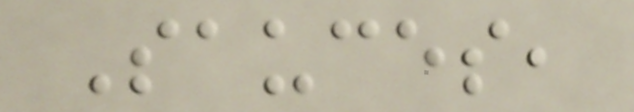Sauces,
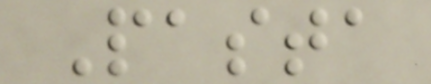Pasta
